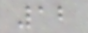12
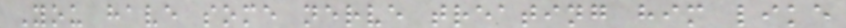You have some nerve treating him like
